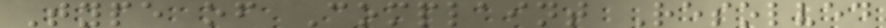Type of Complaint Resolved
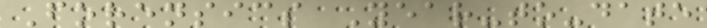Forensics Year-to-date
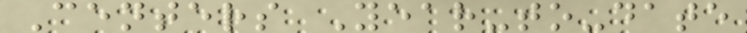Centers Year-to-date
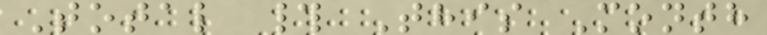Total # This Month
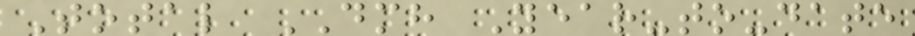Total DMH Year-to-date
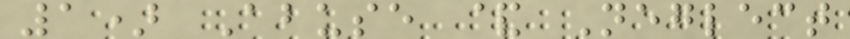1) Abuse & Neglect
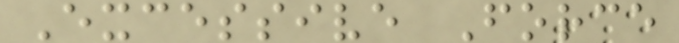Excessive Force
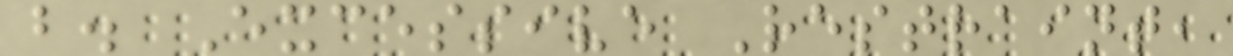b. Excessive Restraint,
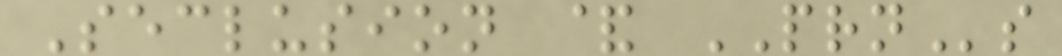Seclusion & PRNs
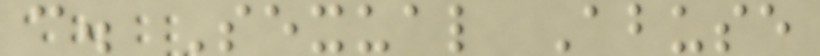c. Sexual Abuse
